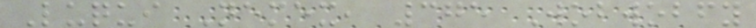Luqui Nemex, 375 Wobwobfy
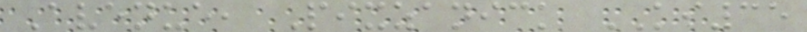Avenue, Pixzanick KI35
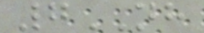7NH
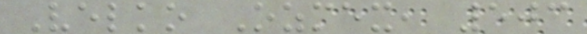Velko Ozmex, 503
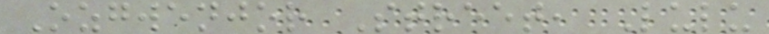Ozgwenjor Street, Lulu
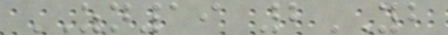ZN19 2YB
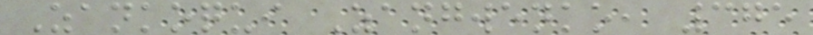Zankoqui Zangwenko, 375
